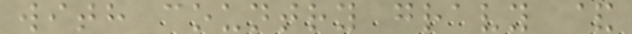with country gravy &
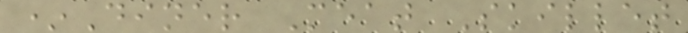*Diner Meat Skillet
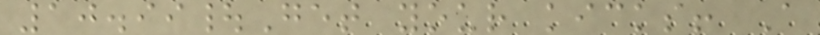10.99|Get your kicks! A
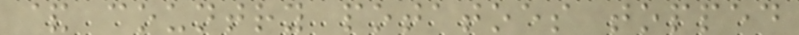& country potatoes topped
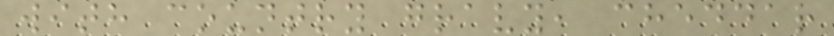with country gravy, cheddar
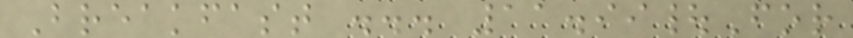Breakfast ... 11.99|For
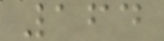164
